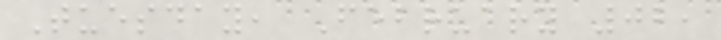Tuesday, February 02,
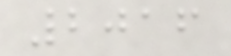2016
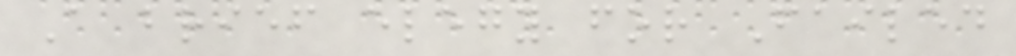A brief elegy for Failed
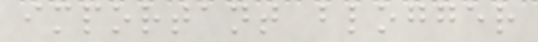important blogger
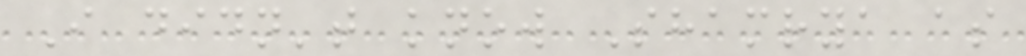I didn't know Shamrya as
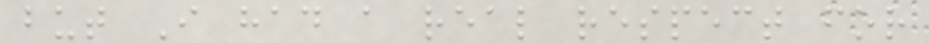but I had a real respect for
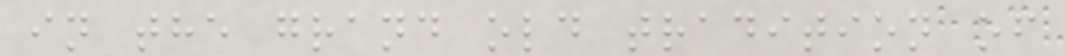in the grand old tradition of
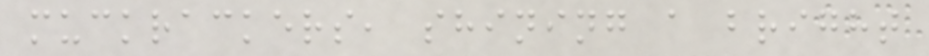muckrackers, shining a bright
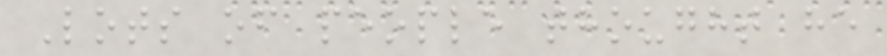Lots of people thought he
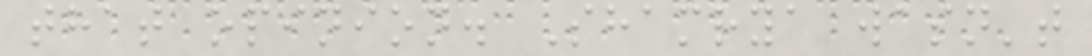that opinion. Shamrya wasn't
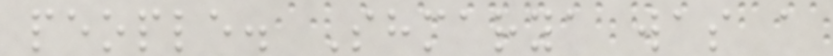people. Shmarya was a
